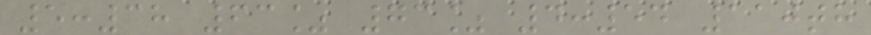5:38 63% 73% 4:54 110th
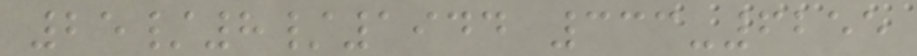25/8/1944 333-6255
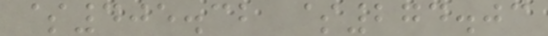$405.32 $274.03
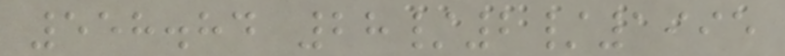558.84 28/2/1995
